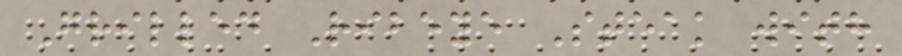Grilled Ribeye Steak with
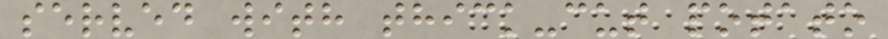served with thick-cut potato
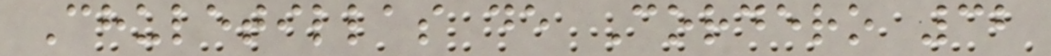Chuletillas de Cordero 32
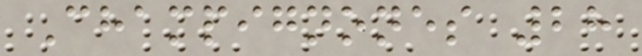Champignones 28
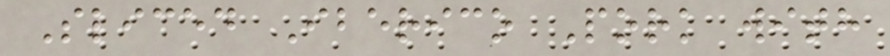Sliced Iberico Pork with
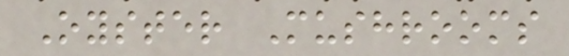Oyster Mushrooms
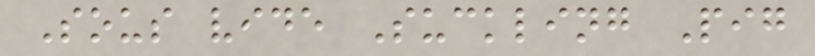Sous vide Suckling Pig
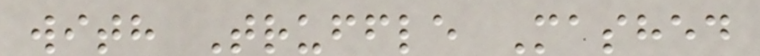with Truffle Mashed
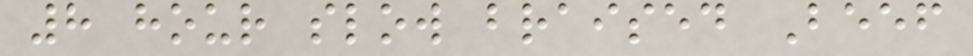8 hour slow braised Beef
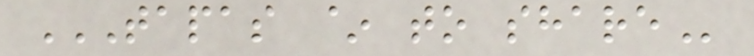TAPAS ~ TO SHARE
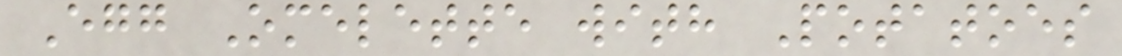Egg Omelette with Potatoes
